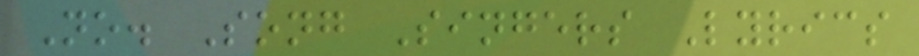No. Song Singers Lyrics
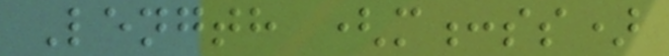Length (m:ss)
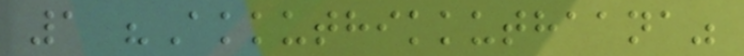1 "Akkuthikkuthaana"
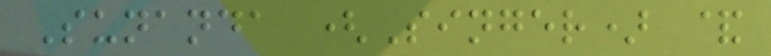Sunanda (Singer) &
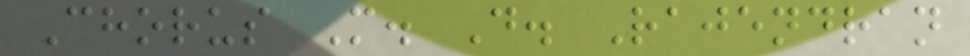Chorus M. D. Rajendran
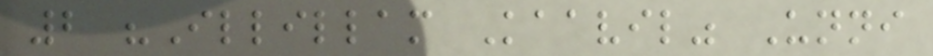2 "Illillam Kaavil" Unni
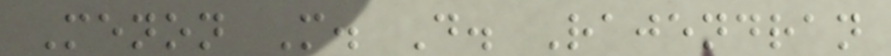Menon M. D. Rajendran
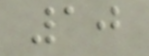10
